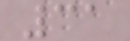31
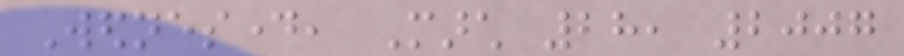Wednesday, March 28, 2007
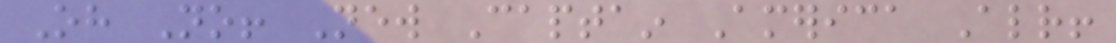Oh No! New Captain America Already!
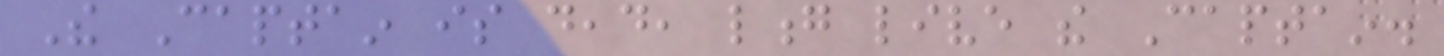The Captain is dead, long live the Captain.
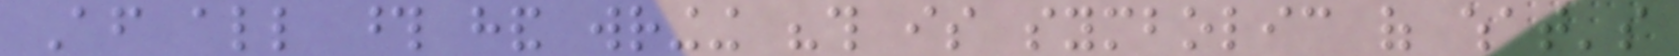After all those hand wringing "this is symbolic of what's
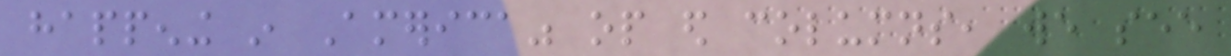happening in America" op ed columns, we see
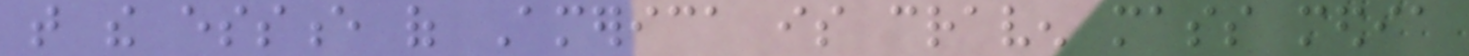that the essence of America is craven mass media
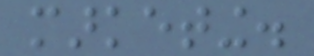marketing.
